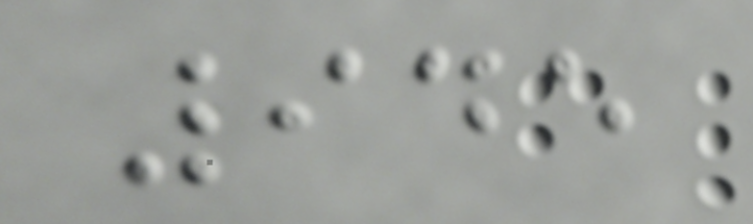945
